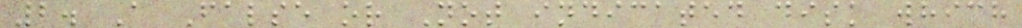2. A False or Not indicated disk which
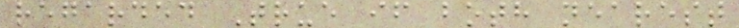regarded True if both nearest
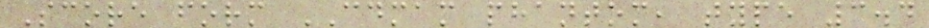Score form CDMAM phantom, type 3.4
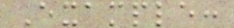Example:
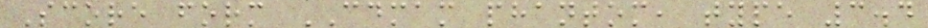Score form CDMAM phantom, type 3.4
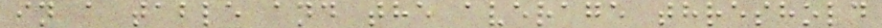in a table and the average threshold
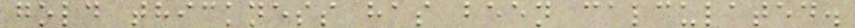gold thickness has been calculated.
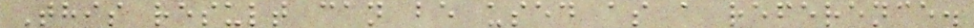This result can be used as a reference.
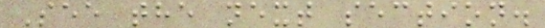See the next section.
